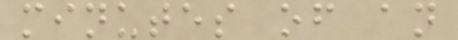minutes of an
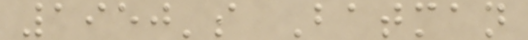1950's Batman
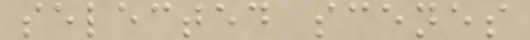selected scenes
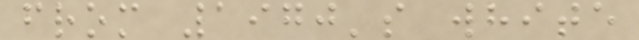from 1970's white
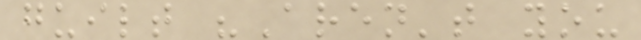guilt "Aren't you
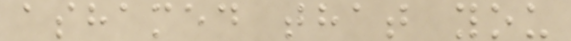ashamed that you
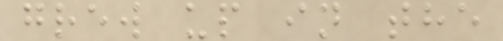grew up in the
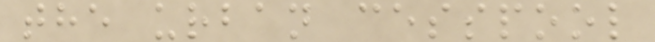the urban cesspool
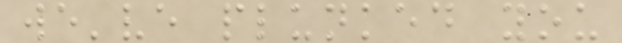we've plunked you
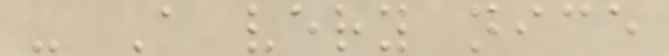- A very nice
